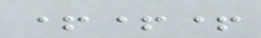+++
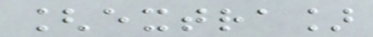[extra]
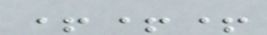+++
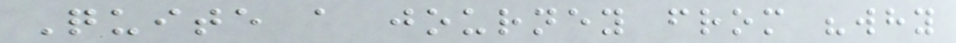Quite a journey from "why
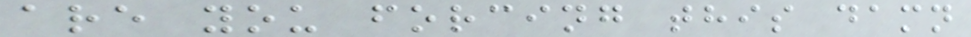are you forcing this damn
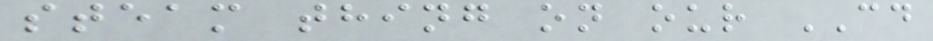steam thing on our CD
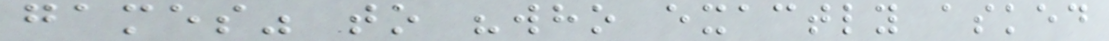games" to "who exactly asked
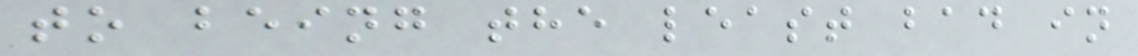to being the least bad in
